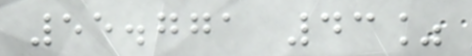55.771 43%
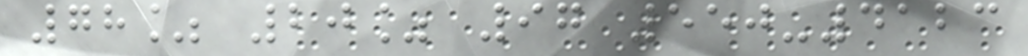78% 20% 97 550-4123
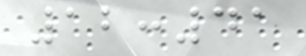12:41
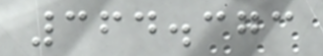364.373
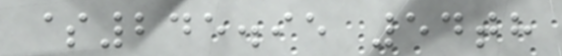$245.95 54th
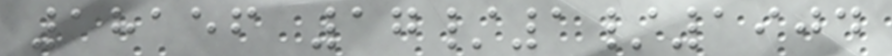18156 17/1/1904
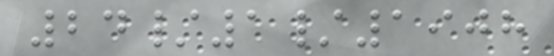24/1/1908
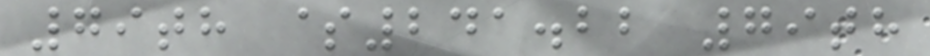79th $241.22 79th
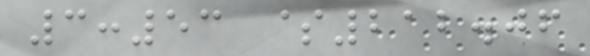3:53 $212.06
